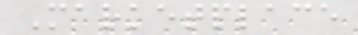Marketplace
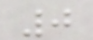0
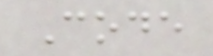Code
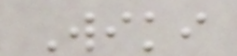Wiki
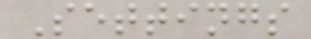Settings
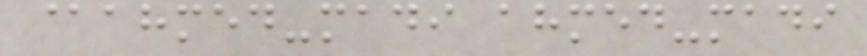@ahmed-madi ahmed-madi
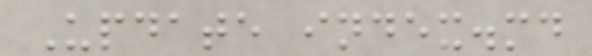Update index.md
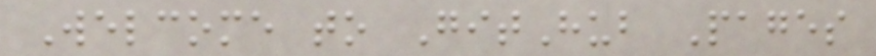Welcome to GitHub Pages
